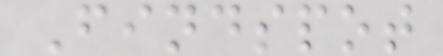Findspot
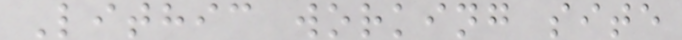Lithic working site
